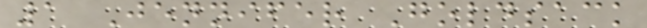1 Jennifer Goldsack
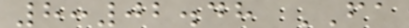8:02.48 FA
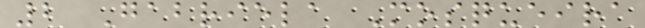2 Gabriela Mosqueira
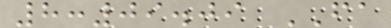8:09.09 FA
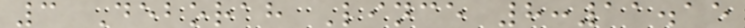3 Deborah Lince 8:11.15
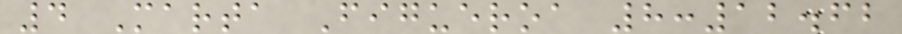4 Marta Figueroa 8:12.62
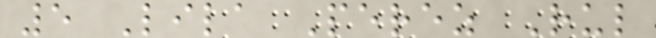5 Lila Perez Rul
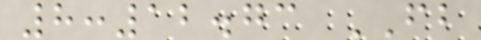8:12.73 FB
